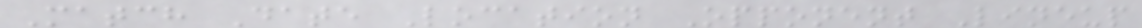Match Date Location Opponent Lineup
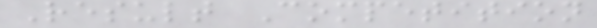Result Competition
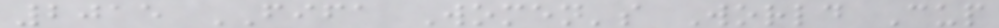2015 FIFA Women's World Cup
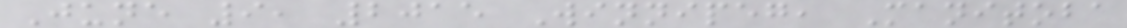June 9, 2015 Winnipeg, Manitoba
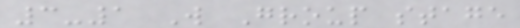3-1 W Group stage
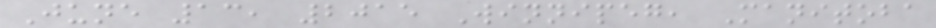June 13, 2015 Winnipeg, Manitoba
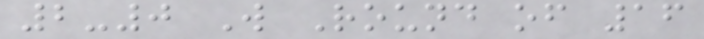2-0 W Round of 16
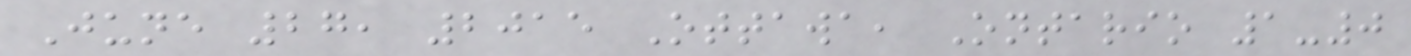June 27, 2015 Ottawa, Ontario 1-0
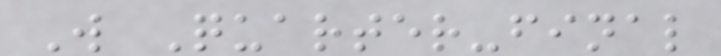W Quarter-final
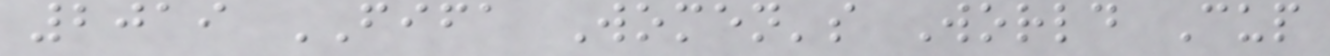2019 FIFA Women's World Cup
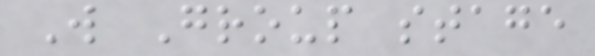W Group stage
